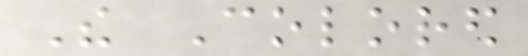The Colored
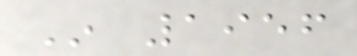In 1956
